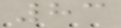83
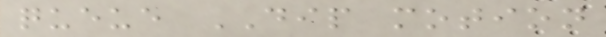queue DIP motion
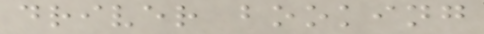driver booking
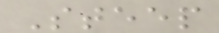Steep
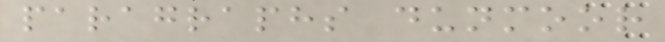paragraphs dunmoor
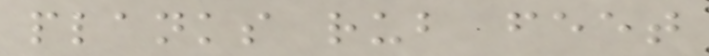planks rub feet
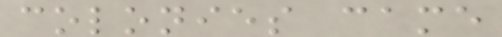colonies came
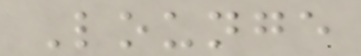Lounge
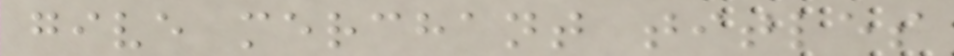give merchant titles
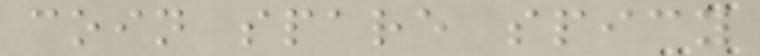coin spare spicy
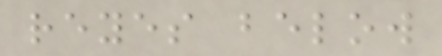reyes below
